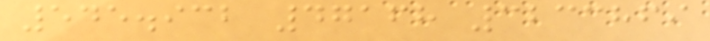545.932 47168 3233869
